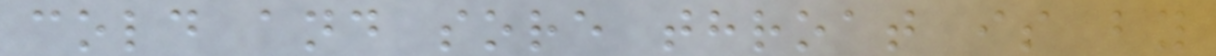cold and sore throat is by
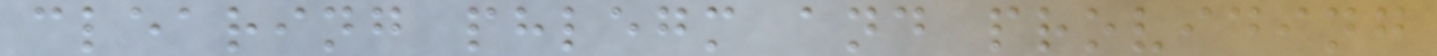clearing phlegm and providing
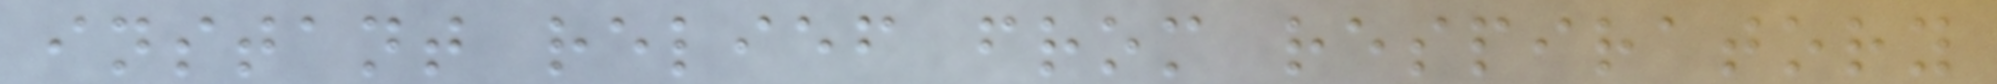instant relief from respiratory
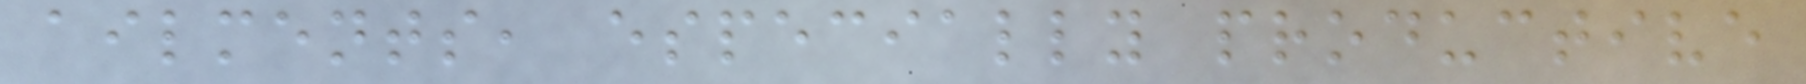ailments, especially productive
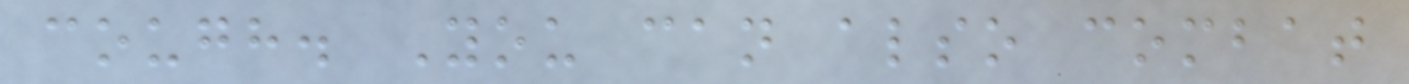cough. You can also combat
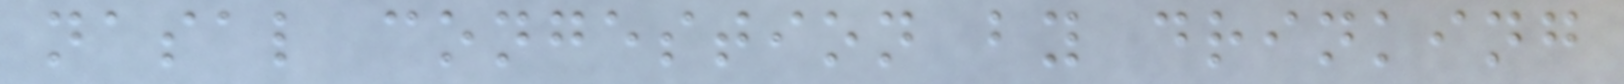nasal congestion by drinking
